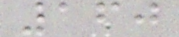160
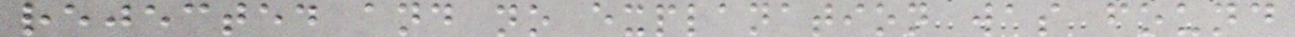rejected and no explanation was found
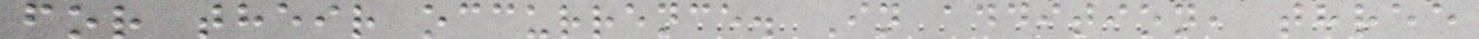for their occurrence. In addition, three
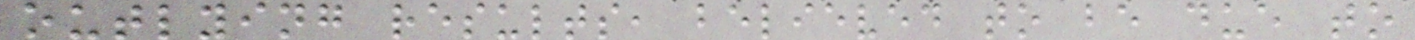outlying results, believed to be due to
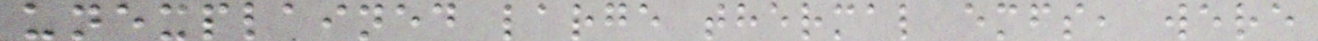unexplained large thermal emfs, were
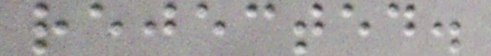rejected.
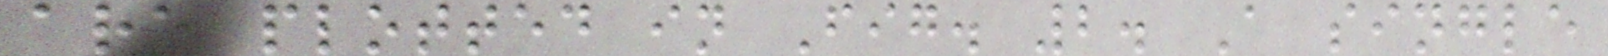are plotted in Fig. 2. A single
